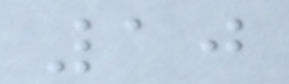10
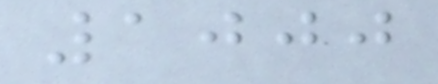1000
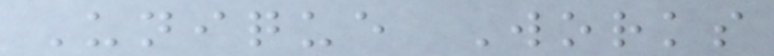Unique Works
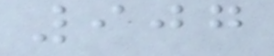907
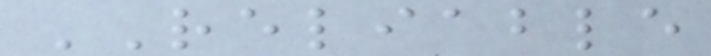RELIABLE
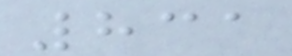831
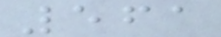561
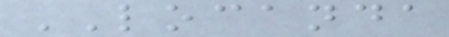LOCANDA
